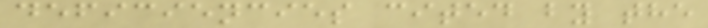deficiencies cited by the
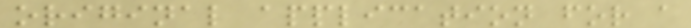original application for a
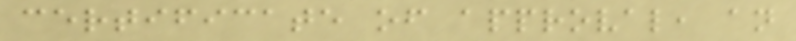certificate of approval, an
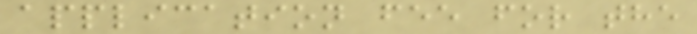application fee for the
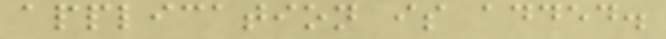application is added.
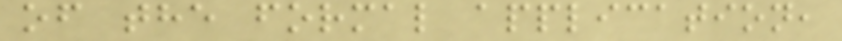of the formal application,
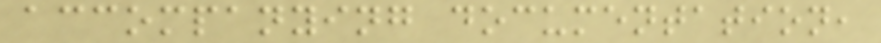accompanying documentation,
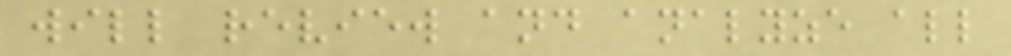will review and analyze all
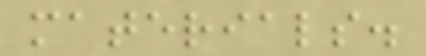materials.
